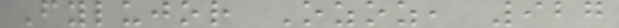Fylujor Ozoz, 927
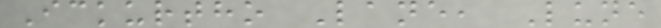Ickurtho Lane, Lune
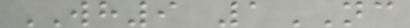WH9 1NC
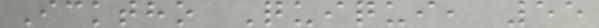Icktho Quiqui, 55
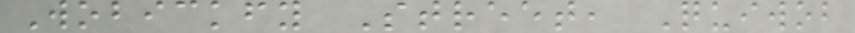Wobickfy Street, Quiwob
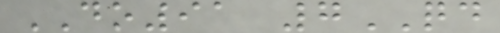DO91 7QD
